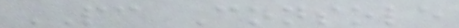PC Console
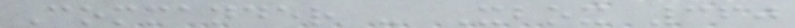Commander - Xbox 360
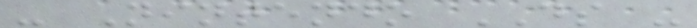- Nintendo DS -
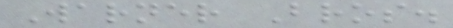Warner Bros.
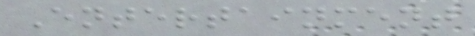Entertainment
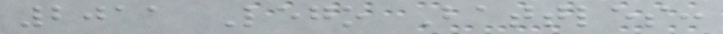2011 Lego Battles:
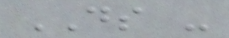DS -
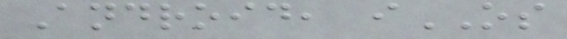Android, iOS
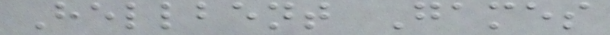Hellbent Games
